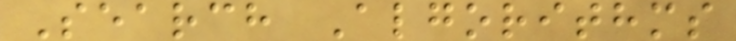Search Algorithms
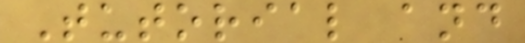Tutorial and
